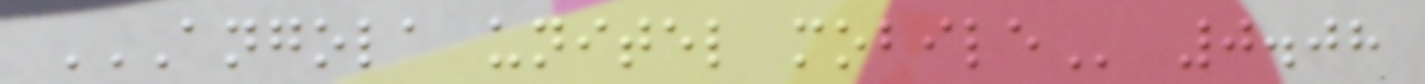ANGOLA UNITEL MOBILE 0.08
